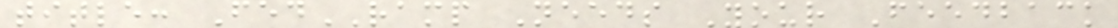title: FedRAMP Needs Your Feedback
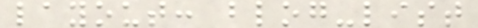layout: blog-list
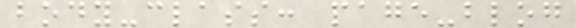body-class: page-blog
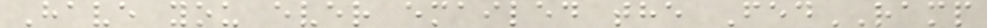Have you ever emailed the FedRAMP
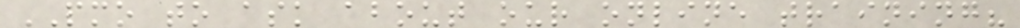PMO to ask about our online training?
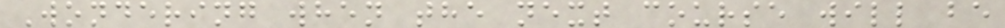Wondering when the next course will be
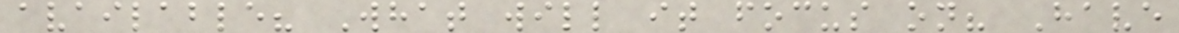available? What will it focus on? Have
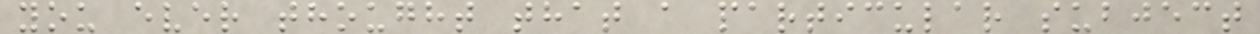you ever thought that a particular subject
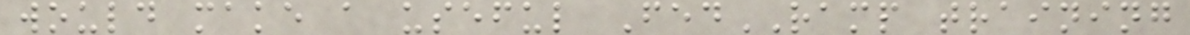would make a useful FedRAMP training
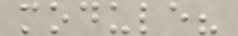module?
